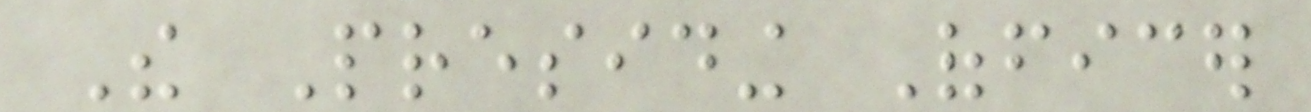The Presiding Officer
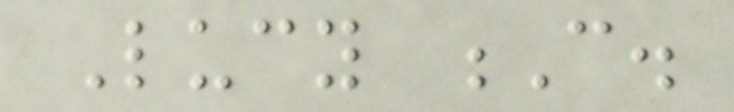Lucy C.
